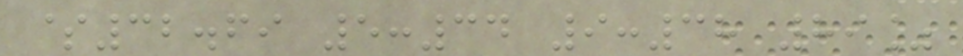$32.69 5:34 9:38 89%
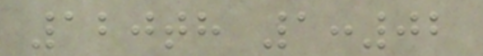120th 1:02
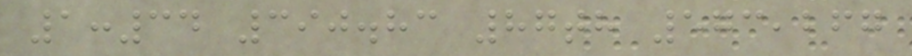1:34 390.83 87th 573,267
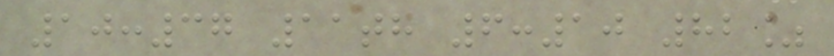10:37 11th 6:10 82%
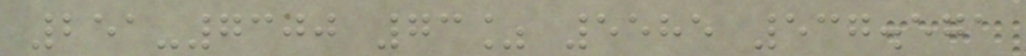251-7300 73% 5585 537.571
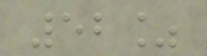52%
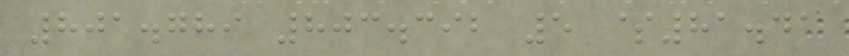801.789 803.392 5 $81.41
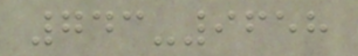743-9658
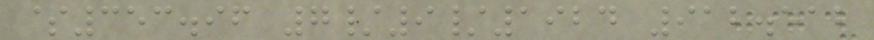$353.96 7/9/1924 912.512
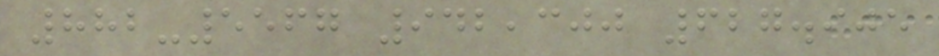882-5567 942,300 627.905
